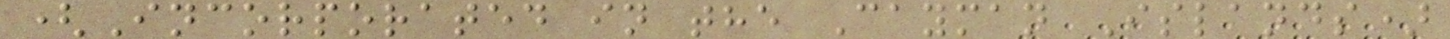(Incorporated in the Cayman Islands)
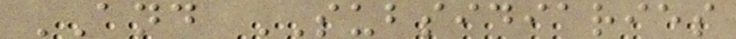AND SUBSIDIARIES
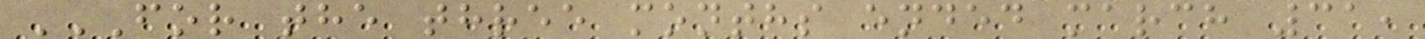FOR THE THREE MONTHS ENDED MARCH 31,
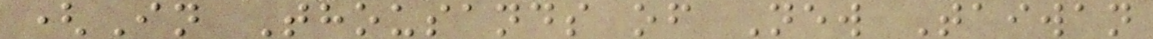(In Thousands of New Taiwan
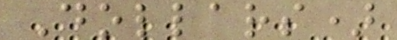Dollars)
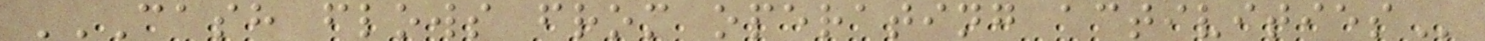CASH FLOWS FROM OPERATING ACTIVITIES
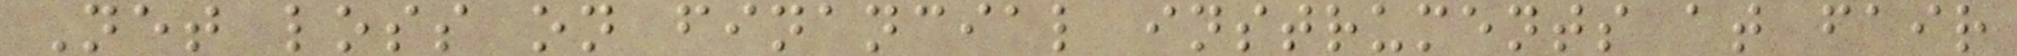Net loss on financial instruments at fair
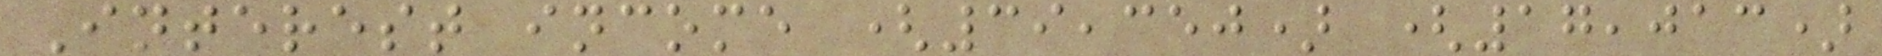Interest income (39,350) (17,013)
